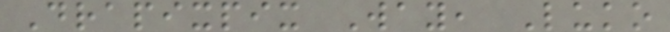Drapixpix Way, Luko
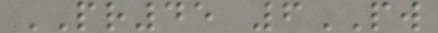PR45 6PW
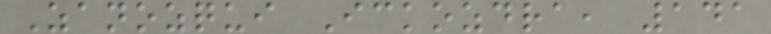Zanozqui Ickozdra, 141
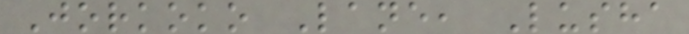Jorkoko Lane, Lusha
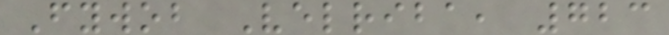Fywob Velriba, 723
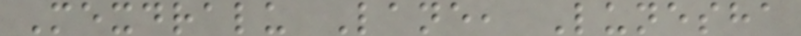Mexdralu Lane, Lunesha
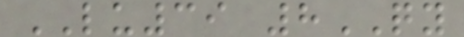LU39 8QY
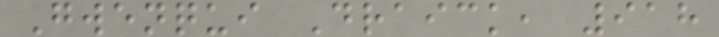Gwenqui Draick, 918
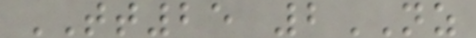TT25 2NZ
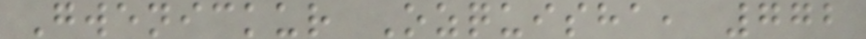Gwenickur Ozquisha, 772
